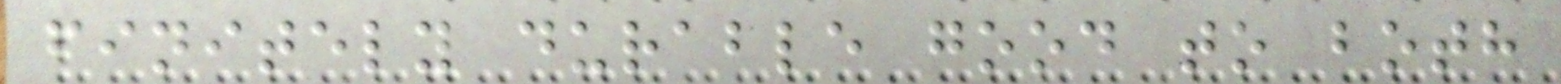finitely durable good to both
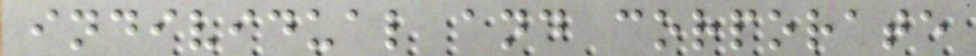individual and corporate
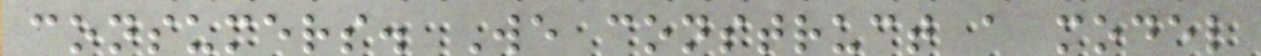consumers. We construct a model
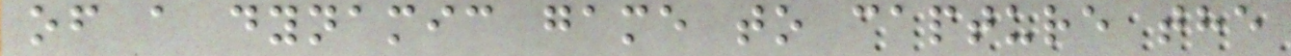of a dynamic game to capture the
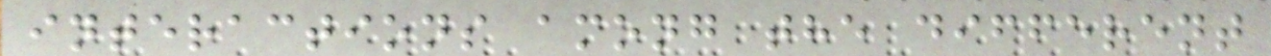interactions among the different
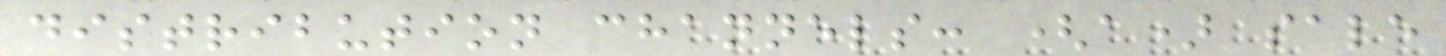distribution channels: (a) sale
